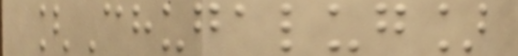[Chugalug]
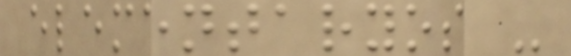elementaryos -
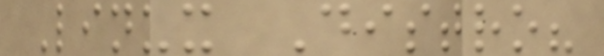Linux Distro?
